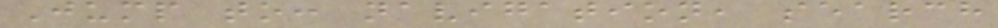Jump to: navigation, search
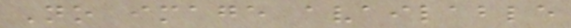No image available
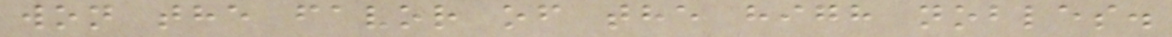won the favor of the high nobles.
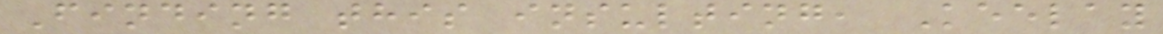Finding this insulting, Keelay
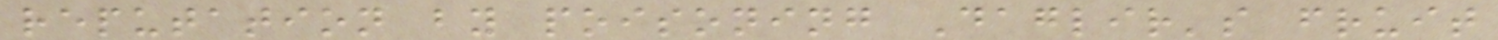reputation by poisoning Daglir's fruit
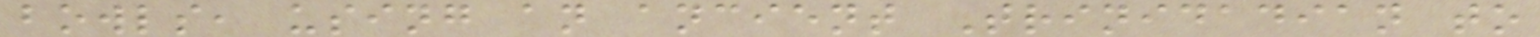bowls, using an ancient Trinidadian to
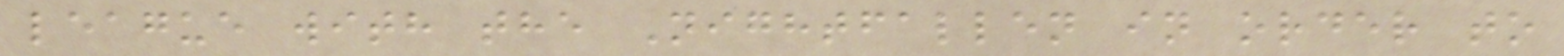league with the Nightfallen in order to
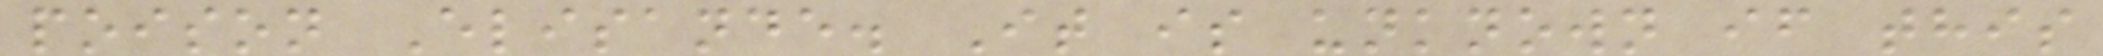poison Elisande. It is unknown if this
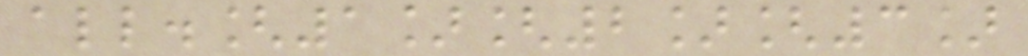all.[1][2][3]
